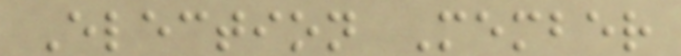Election Member
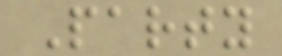Party
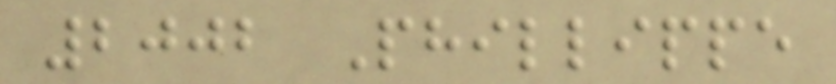2002 Phillippe
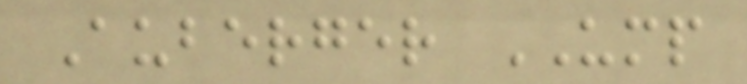Auberger UMP
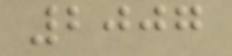2007
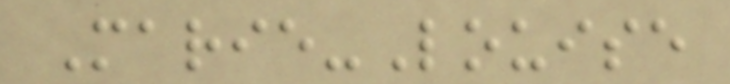Marie-Louise
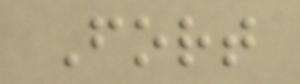Fort
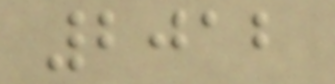2012
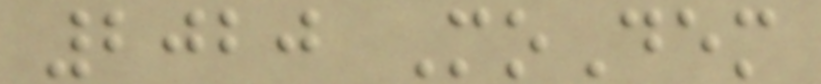2020 MoDem
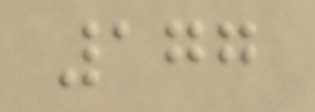177
